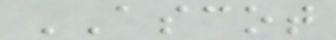ASCOT
